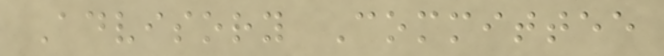Advisory Committee
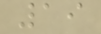19
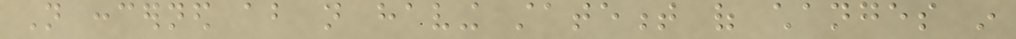Not concerned about not having statement of changes in
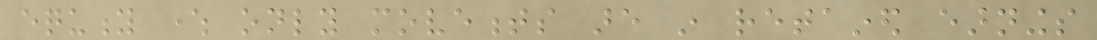equity where only movements are in retained earnings
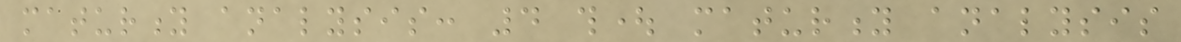maturity analysis: 4 thought maturity analysis
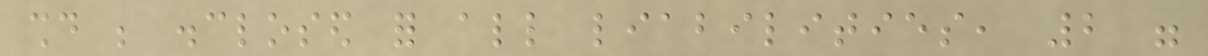should be disclosed for all liabilities, 2 were
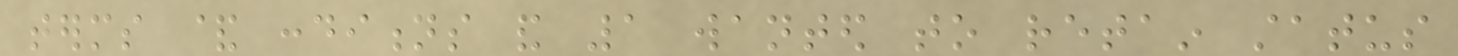terms & conditions and 1 wanted to retain status
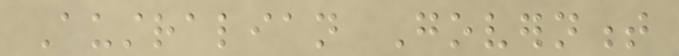Australian Government
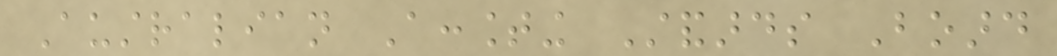Australian Accounting Standards Board
